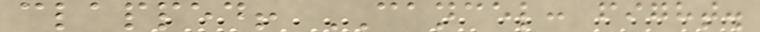clapped! CANCEL: fight.
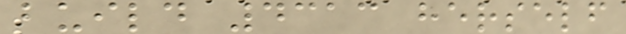build 4313 herself
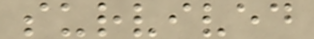survived
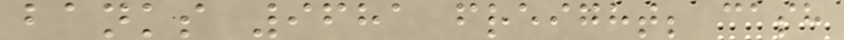banks 9681 freight; cash
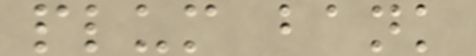plum bank
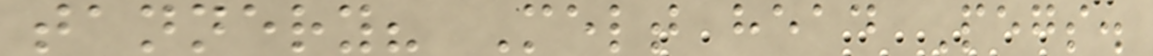tannery? Melt head Pegs.
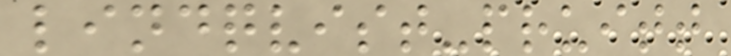lindqvist-pruitt
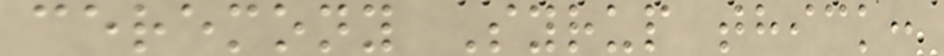ceremony Syrup thick:
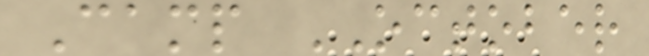Camp OCTOBER
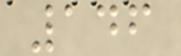146
